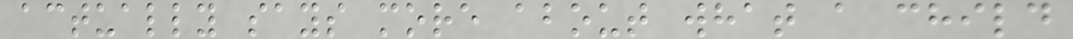actually says more about what a child
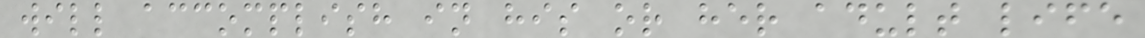will accomplish in his or her adult life
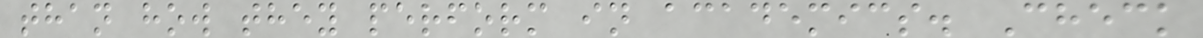than how they perform in academics. Check
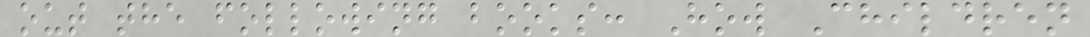out the following books: How Children
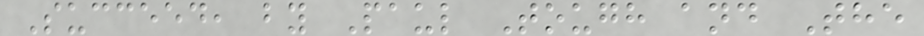Succeed, by Paul Tough and The
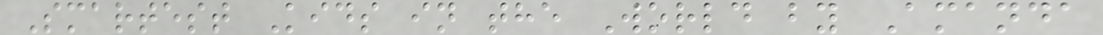Smartest Kids in the World by Amanda
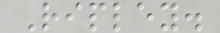Ripley.
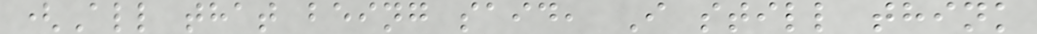(All that being said, I still think
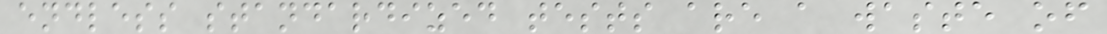endless standardized tests are a waste of
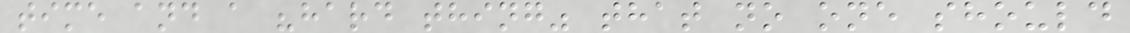time and a "hard thing" that no one should
